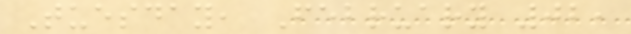Tuesday, February 02,
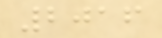2016
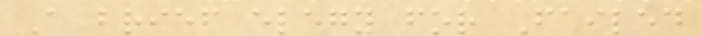A brief elegy for Failed
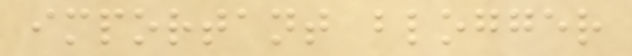important blogger
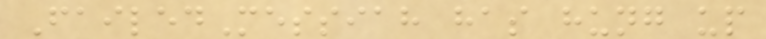FailedMessiah has hung up
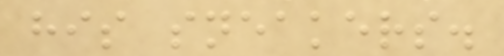his sneakers.
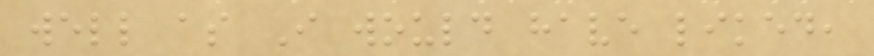well as I would have liked,
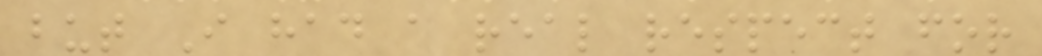but I had a real respect for
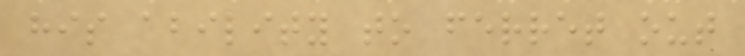his ability to ferret out
